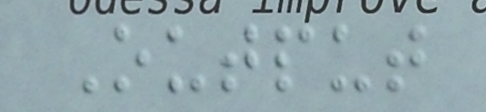Output
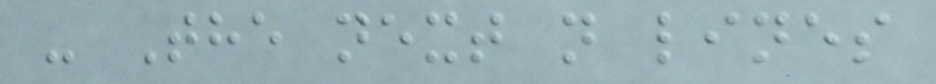- The next n lines
